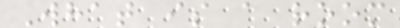What is a room
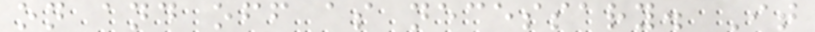on and off as necessary. It
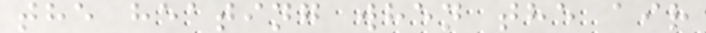the heating when the air
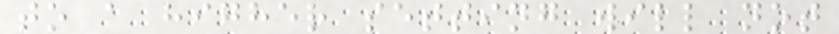to a higher setting will not
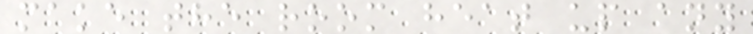make the room heat up any
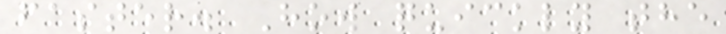faster. How quickly the
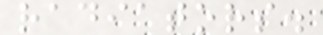radiators.
